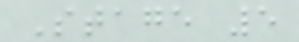Stage 5
